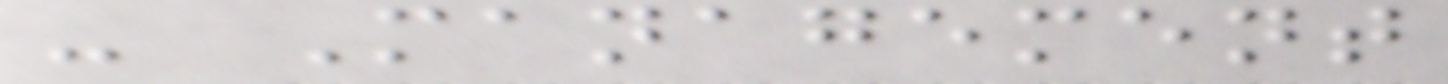- Management
